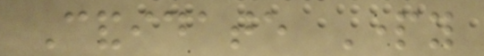Candidate Party
